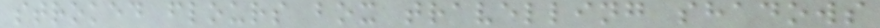stroked flours box travelling shadows
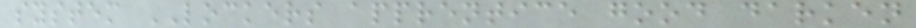system LOCKERS apprentice good darken
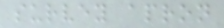survey apron
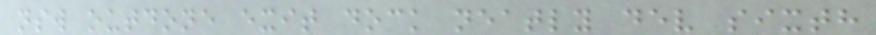nsw outdone exit dock neatly dev sixth
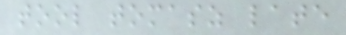tool tomasz late
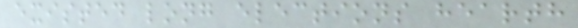existed long elections hearth
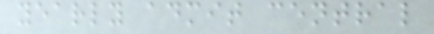yearly admit central
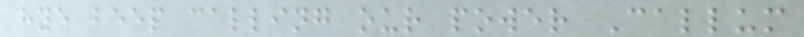hye beep calling our power Callum
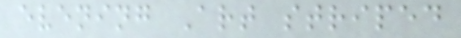evening Art striped
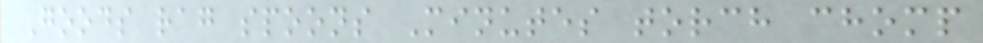Goods rag spoons Minutes torch chomp
